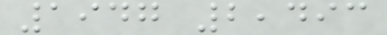1947 2,493
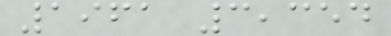1961 3,354
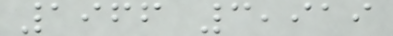1966 3,919
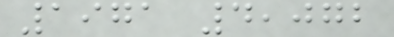1971 4,072
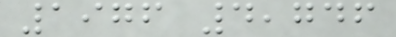1976 4,746
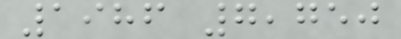1986 7,750
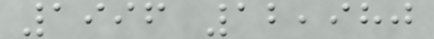1996 12,980
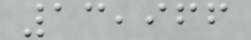13,966
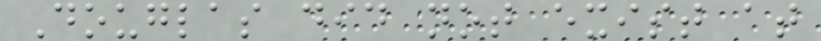Douglas did not exist at
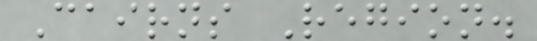Cairns Region.
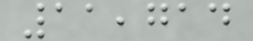11,714
